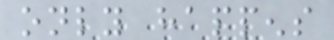only happens
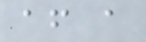after a
